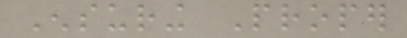Ensuring Proper
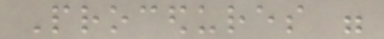Procedures were
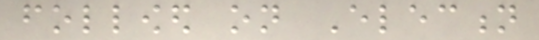followed on Election
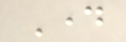Day
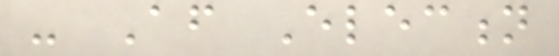- After Election
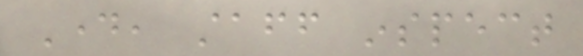Day, staff inspect
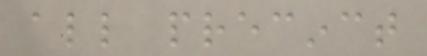all precinct
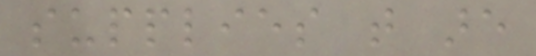supplies that are
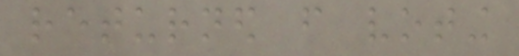returned from voting
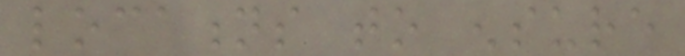locations to ensure
